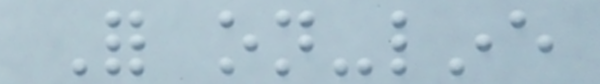For on-line
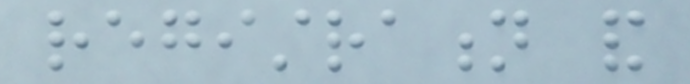registration and
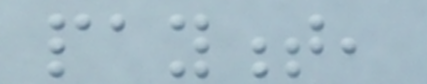payment,
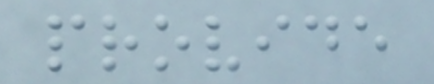provide
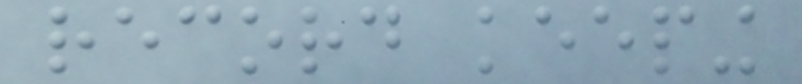record keeping
